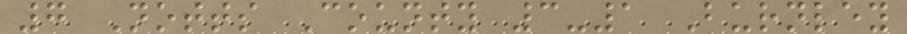7 Notts County 3-1 Burnley
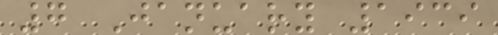7 January 1939
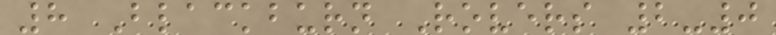8 Blackburn Rovers 2-0
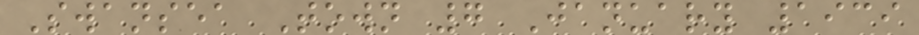Swansea Town 7 January 1939
